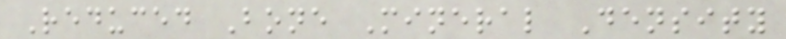Reduced Bone Mineral Density
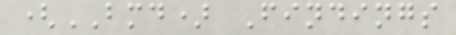(BMD) Findings
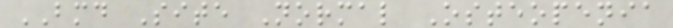BMD Site Normal Osteopenia
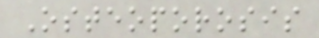Osteoporosis
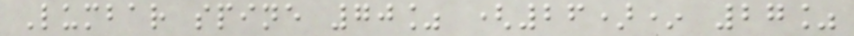Lumbar spine 70% (26)* 27%
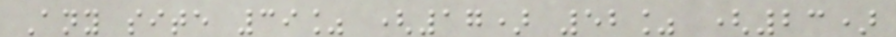Any site 39% (17) 52% (23)
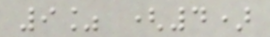9% (4)
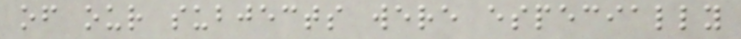of our subjects were especially
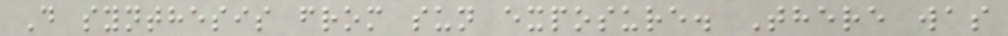D synthesis from sun exposure. There was
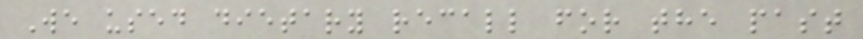We used dietary recall for the past
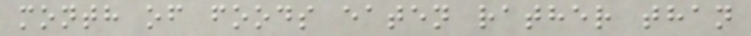month of foods eaten rather than
